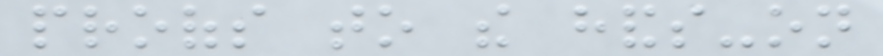proofs to the hands-on
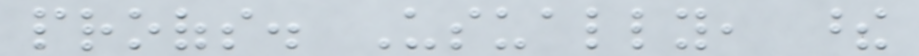proofs. Usually, these
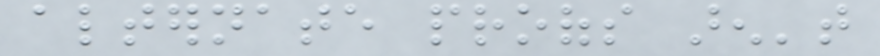alternate proofs aren't
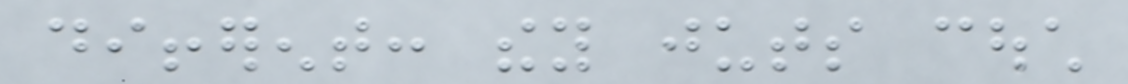different: they juts couch
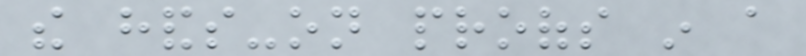the hands-on proofs in a
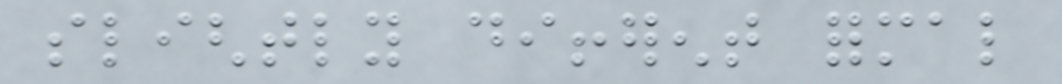slightly different formal
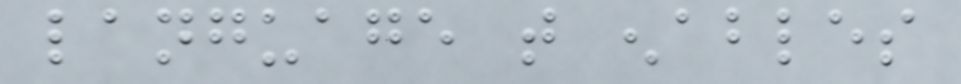language that enables
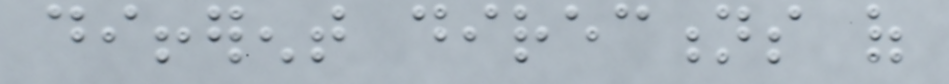different directions of
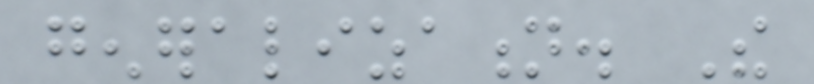generalization. The
